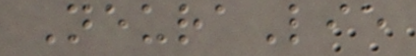NeuraLie
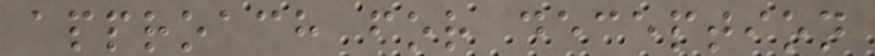approach for deception
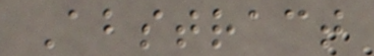Abstract
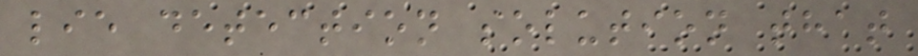lie detection solution that
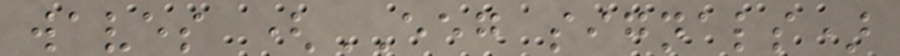waves (EEG signals)
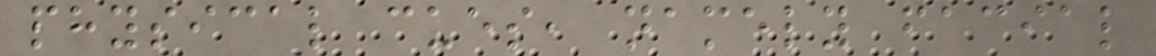physical cues, namely facial
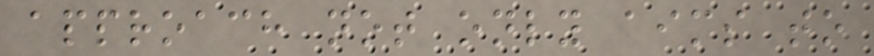approach not only aims to
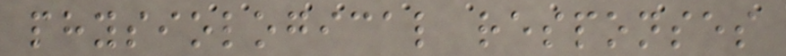physiological responses
